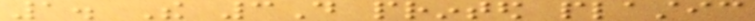1. The 3D printed plastic
